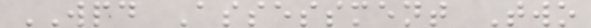WPD Assessment Two
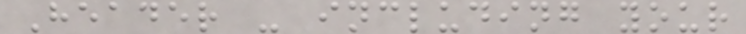Header - including your
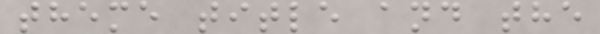theme title and the
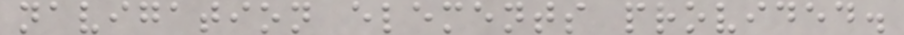navigation elements provided.
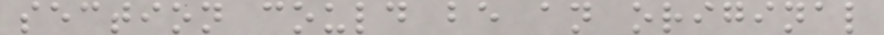section could be an original
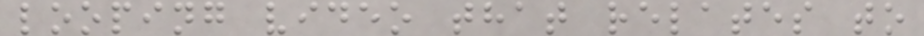looping video that relates to
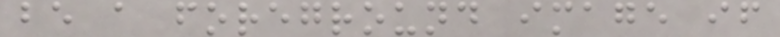be a foreground image if
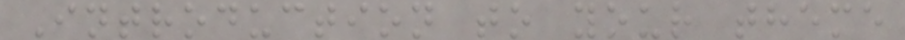Introduction to your theme
